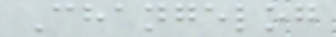Changelog
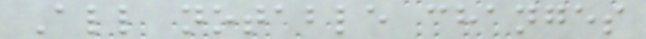All notable changes
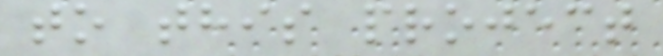to this project
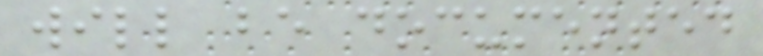will be documented
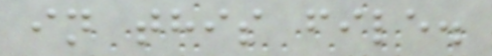in this file.
